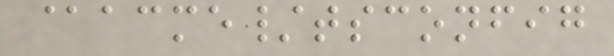@acme/tsconfig
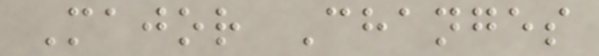Major Changes
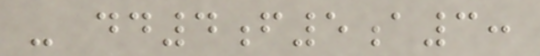- dd4f5a3:
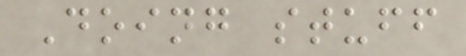Doing stuff
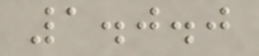1.0.0
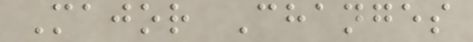Major Changes
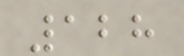128
